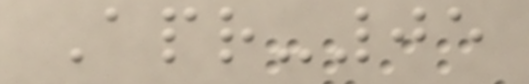Apr-05
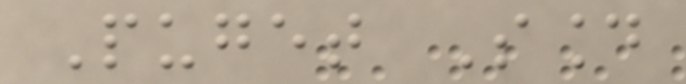Puget Sound
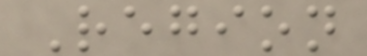Region
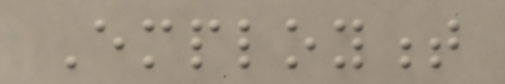Employment
